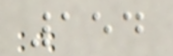154
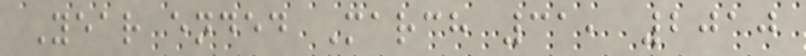Year ended March 31, 2010
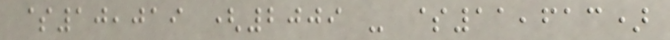$10,019 (2009 - $11,613)
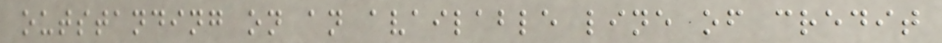outstanding on an available line of credit
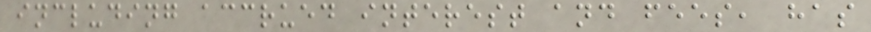including accrued interest and fees, has
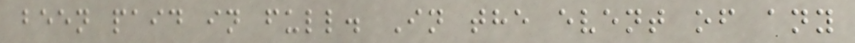been paid in full. In the event of any
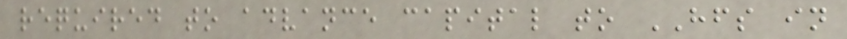required to advance capital to HFS in
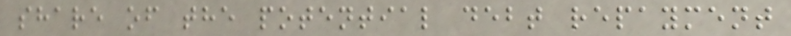share of the potential debt repayment
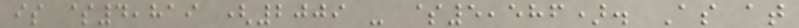is $4,819 (2009 - $5,586). As at
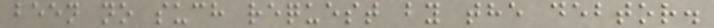been no such request by the debtor.
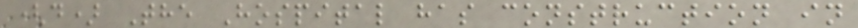(d) The Hospital has construction in
